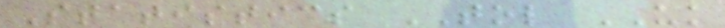Statistics TOL UK
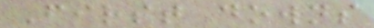First downs
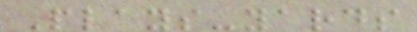Plays-yards
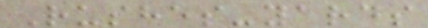Rushes-yards
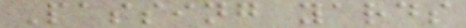Passing yards
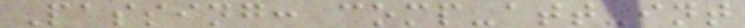Passing: comp-att-int
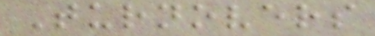Turnovers
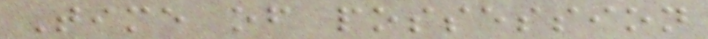Time of possession
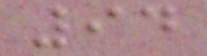94
